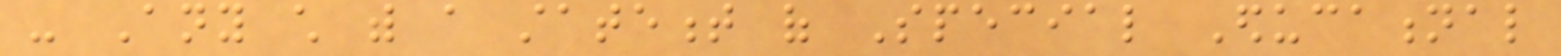- Any child with a statement of Special Educational
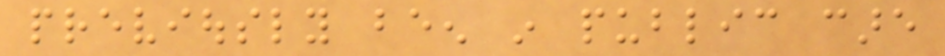previously been in public care
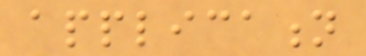application
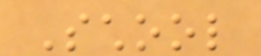School
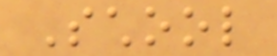School
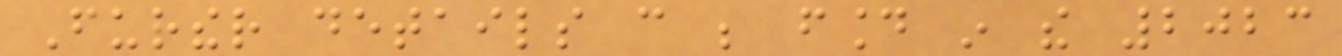Further details can be found in the 2023
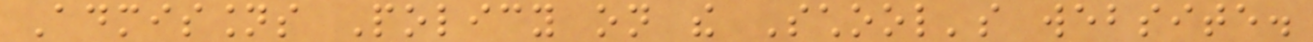Admissions Policy on the School's website.
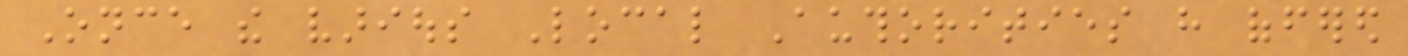Once the various Local Authorities have offered
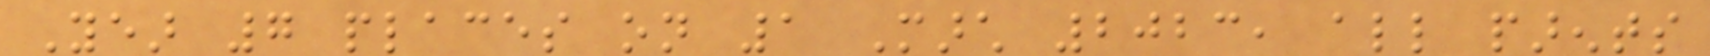Year 7 places on 1 March 2023, all parents
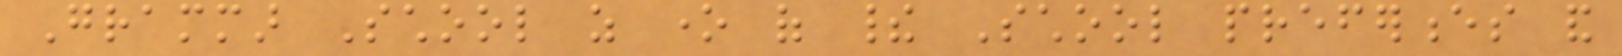Grammar School as one of their School preferences and
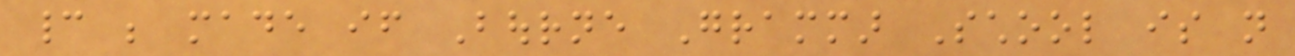cannot be made if Bourne Grammar School is not
